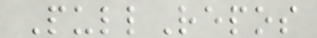PullRepos
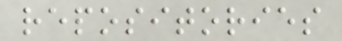repositories
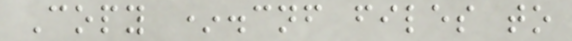Copy *.cnf files to
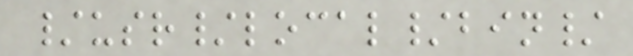/usr/local/bin/
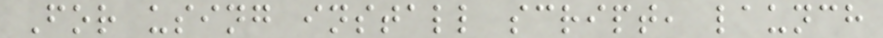For using install script, launch
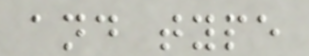and type
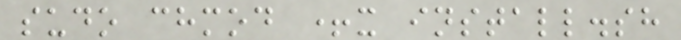sudo chmod +x install.sh
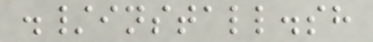./install.sh
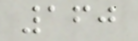160
